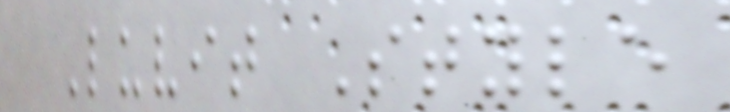Luvit Style
